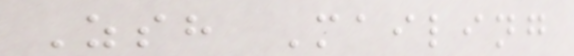Zsh Mailing
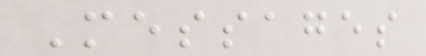Messages
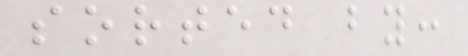sorted by:
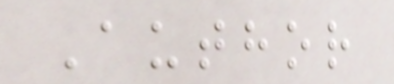Author
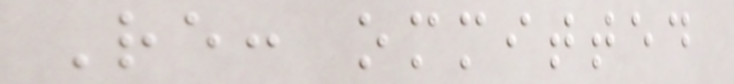Re: ommitted
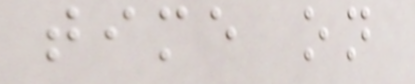time on
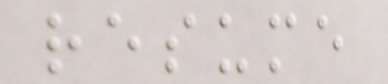resume
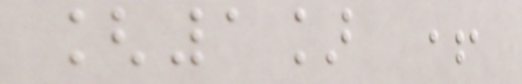[1] +
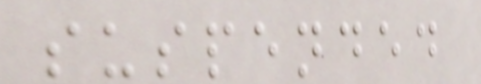suspended
